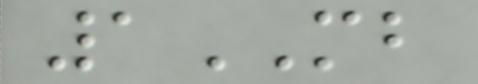1MB
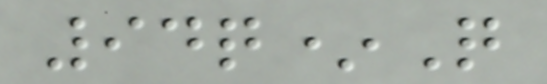94q*Q
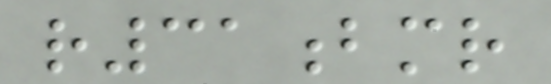r31bmr
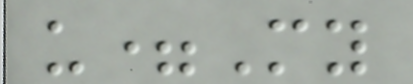u=My
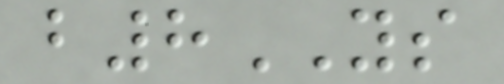b8YS
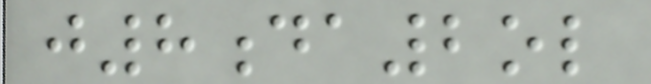j8da2ol
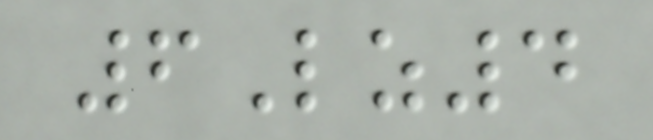6Lz4
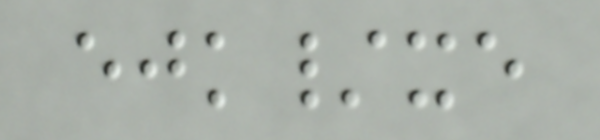ejk/xe
